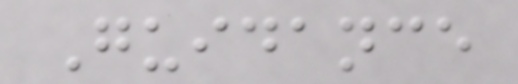Guidance
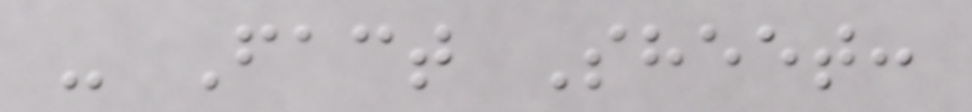- Fact Sheet:
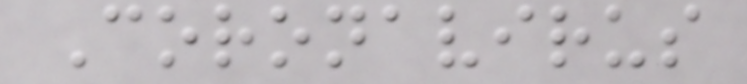Coronavirus
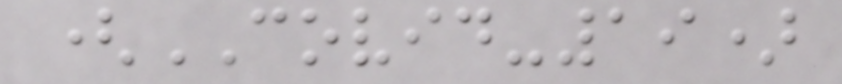(COVID-19)
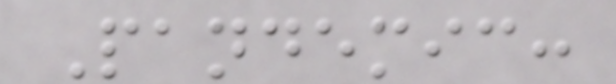Pandemic:
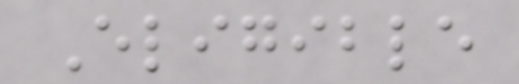Eligible
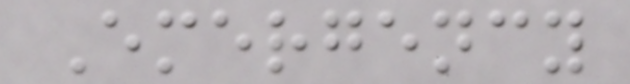Emergency
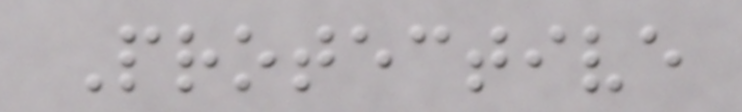Protective
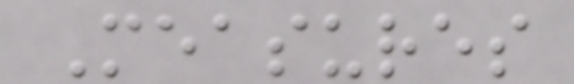Measures
